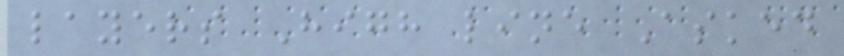layers High line Asked
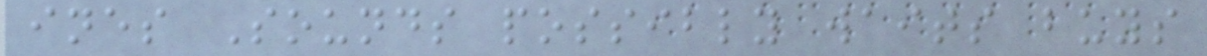ines Sounds possibly waits buys
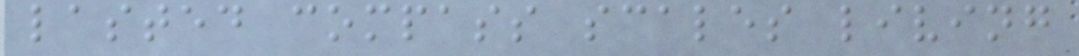lasted compass scales living
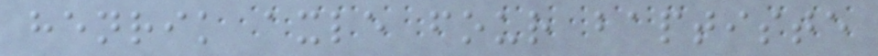henrik axle four baptiste
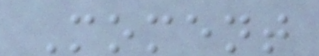Moment
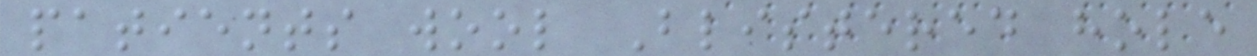patients wool Blistered hole
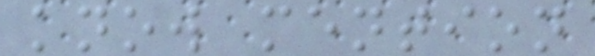know mention
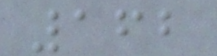162
